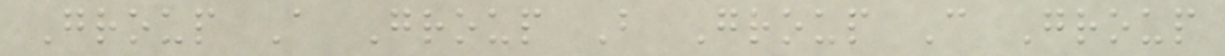Group A Group B Group C Group
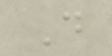D
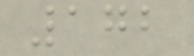172
